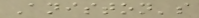Aniston's
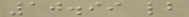10.99 lb
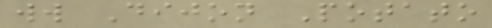ww Dijon Potato
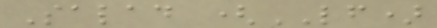Salad (LF)
